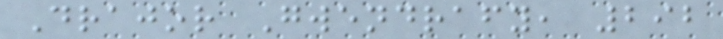Drajor Gwendrafy, 292
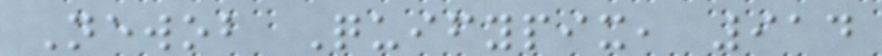Newob Quifypix, 914
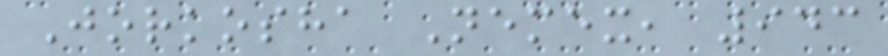Jorkosha Nemex, 943
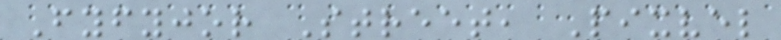Fyfyjor Street, Pixvel
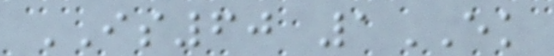IS60 1EK
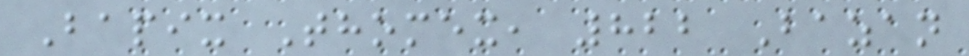Bapix Thomex, 822 Bazan
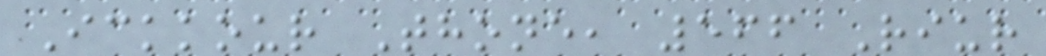Ickkour Thone, 566 Riur
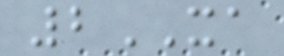2XA
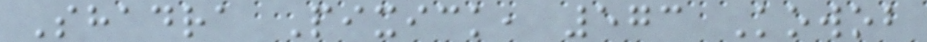Shadra Pixick, 573 Kowob
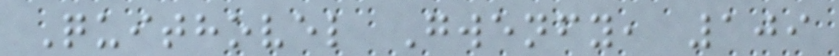Quithovel Gwenfy, 109
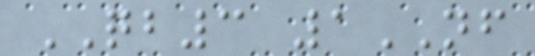QB3 1NF
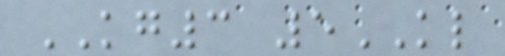KG3 5KL
